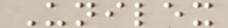Unilex
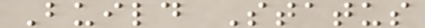Build Status
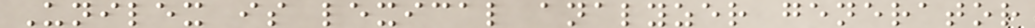Unilex is lexical analyzer generator
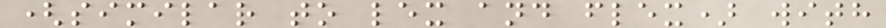(similar to lex and flex) with
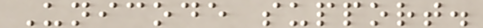Unicode support.
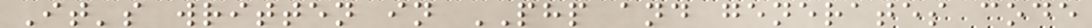It's written in PHP and generates code
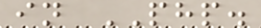in PHP.
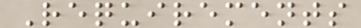Requirements
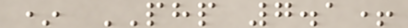* PHP 7.1+
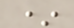*
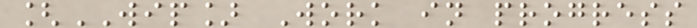[WIP] Work in progress
